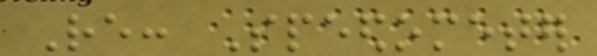Re: Speedometer
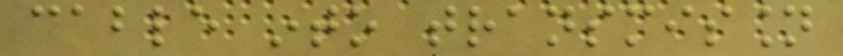cable into transmission
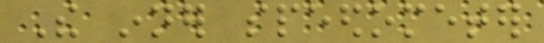The inner speedometer
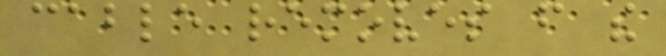cable removes from the
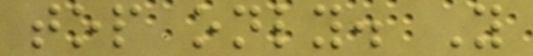top only. You
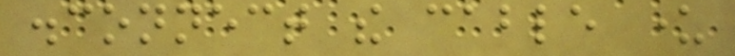disconnect the cable under
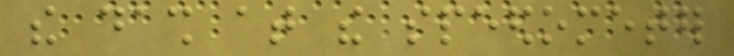the dash at the speedometer
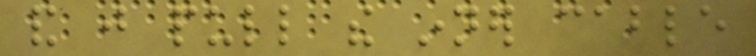and just pull the inner cable
